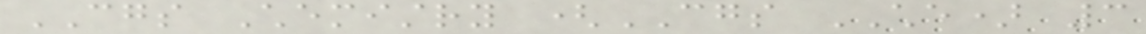CGS Chemistry (CGS CHE) 3
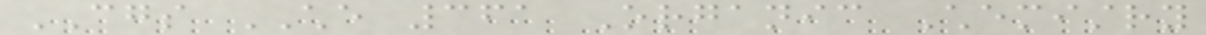CGS CHE 361 Organic Chemistry
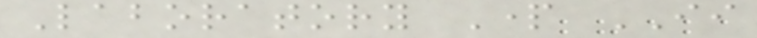Laboratory Part II
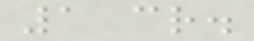1 cr.
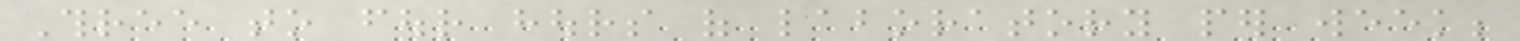Three to four hours of laboratory per week;
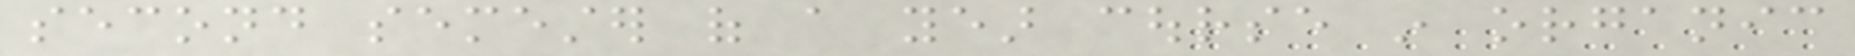second semester of a year course in organic
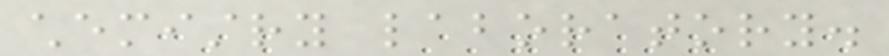chemistry laboratory.
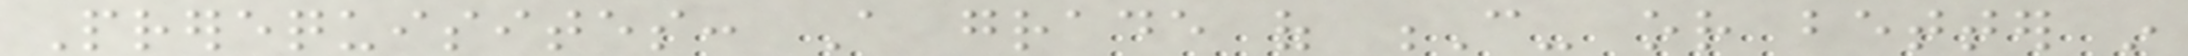Prerequisites: A grade of C- or better in
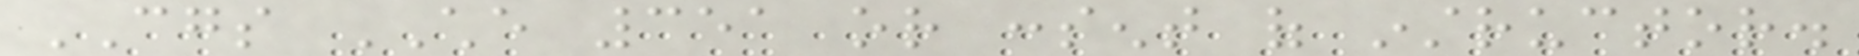CGS CHE 351 or consent of instructor.
